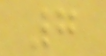7
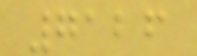7126
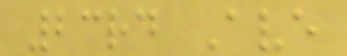23rd Ave
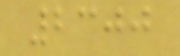2300
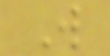W
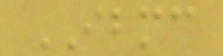IBMC
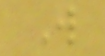W
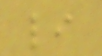li
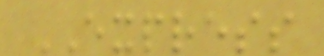EXPRESS
